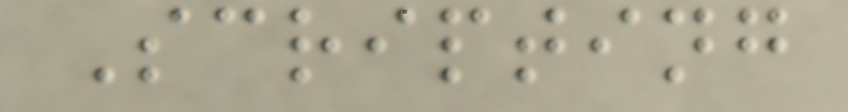Scripting
